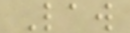Law
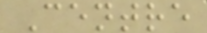Centre
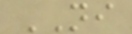NI
